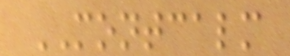MONTCALM
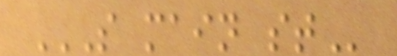S MAIN ST
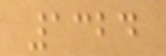1324
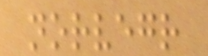norvegr
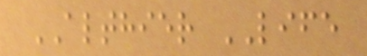ALTHIER LIFE
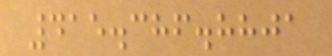415.386.8801
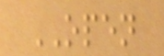OPEN
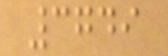3749
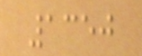1350
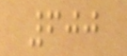600
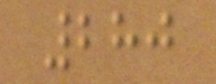280
